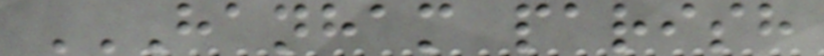HANHAM PARISH
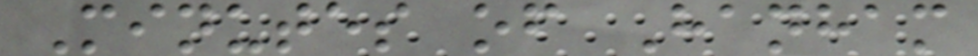Minutes of Hanham
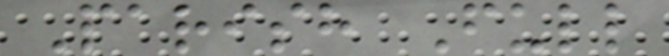Parish Full
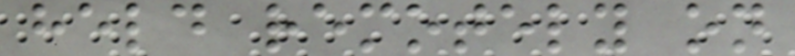held remotely on
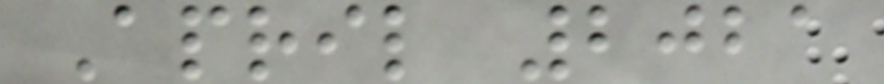April 2021
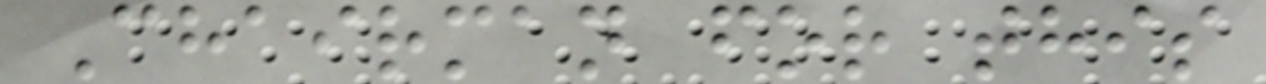Chairman for this
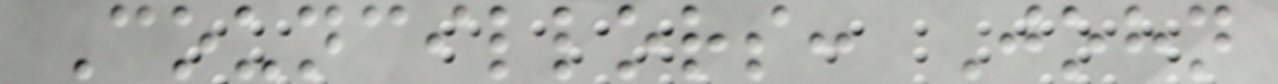Councillors: John
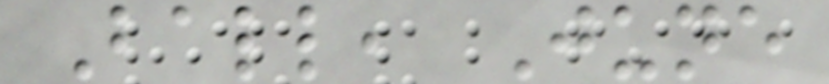Ball, June
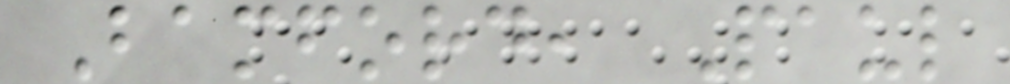Bamford, Paul
